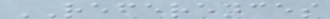REFERENCES
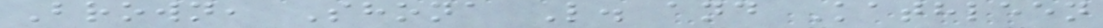Brown, Shona L. and Kathleen
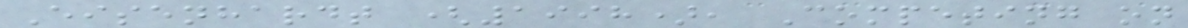Eisenhardt (1998), Competing on
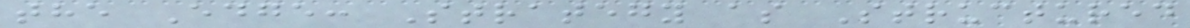the Edge: Strategy as Structured
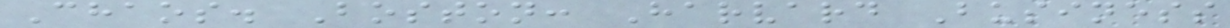Chaos. Boston: Harvard Business
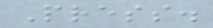Press.
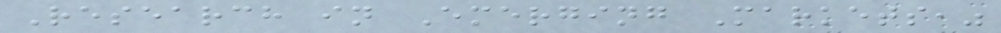Research in Emerging Markets,"
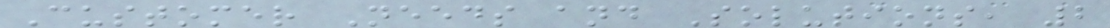Customer Needs and Solutions, 2
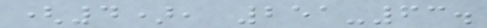(4), 251-63.
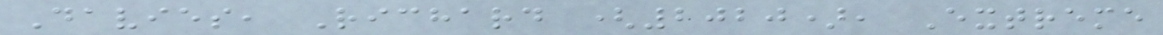Davies, Richard (2020), Extreme
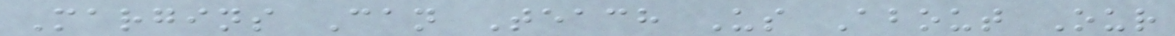Margins Can Teach Us About Our
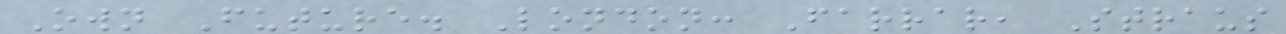Own Future. London: Farrar, Straus
